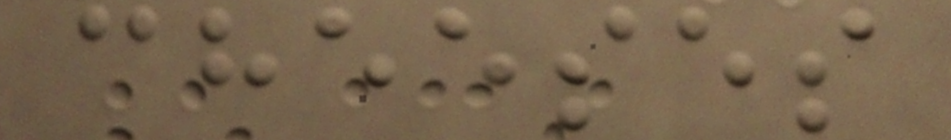cheeses
